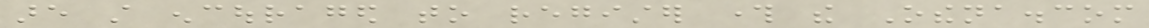are still encouraged to register through the Othena.com
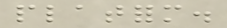platform.
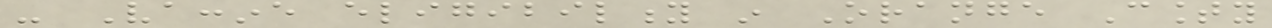- Vaccine eligibility in Orange County
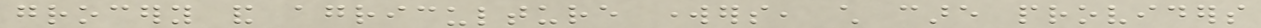grocery and agriculture workers, child care providers
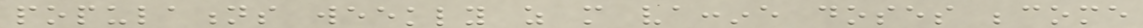populations weekly as more vaccine doses become
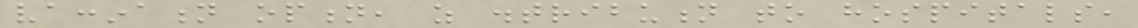vaccination option, as distribution to hospitals,
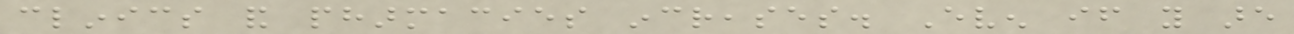clinics and pharmacies increases. Even if you are
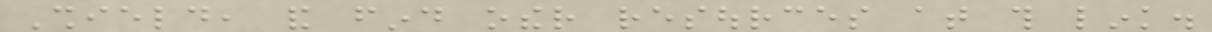Shield, and find other resources at this link.
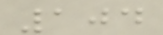104
